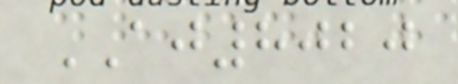AJ8020
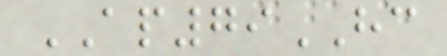AP79HC
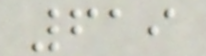619
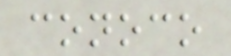conoco
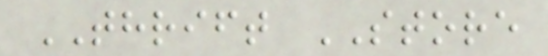THRIFT STORE
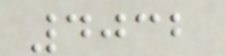4032
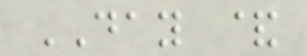DAY &
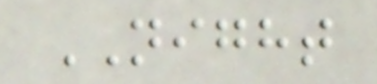NIGHT
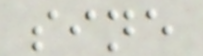sine
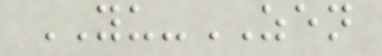YU-ZEN
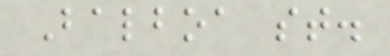Balboa st.
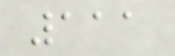111
